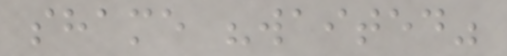shame "waited"
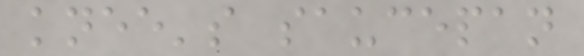knee's saucepan
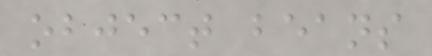object beans
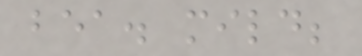bea. mild;
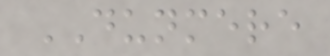DUNMERE
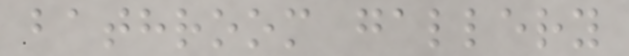bathroom gallery
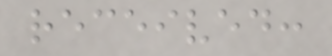received:
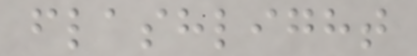flashlight
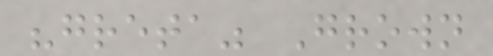"greta" Grown
